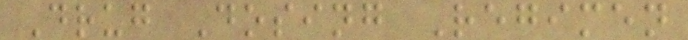Drug Dosing Regimen
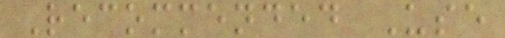Recommended Use
